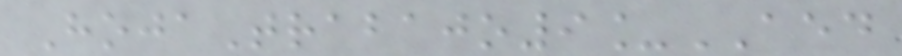HojaTrabajo9_AED
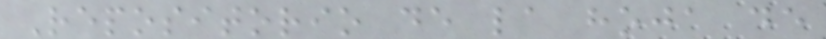Repositorio de la hoja de
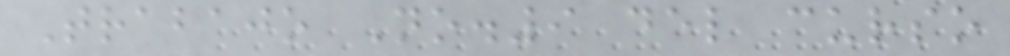Trabajo No.9 del curso
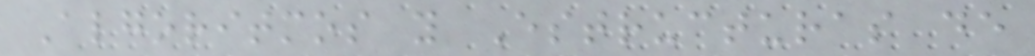Algoritmos y Estructuras de
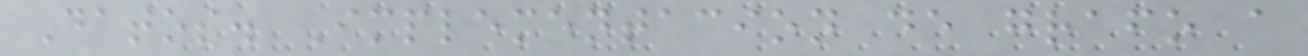Datos. Implementacion de grafo a
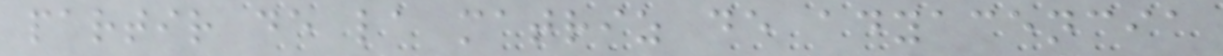partir de la matriz de adyacencia
